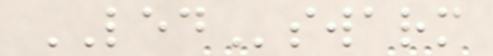LEDswarm
